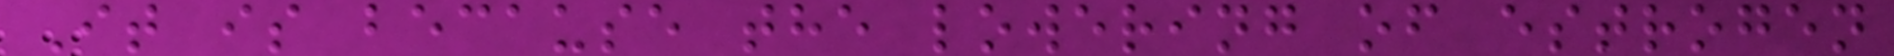It is because the lowering of estrogen
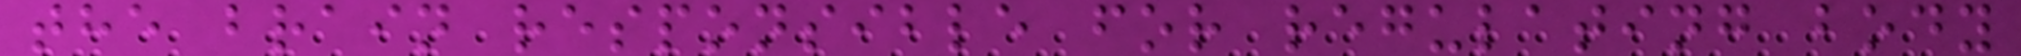the brain responsible for regulating body
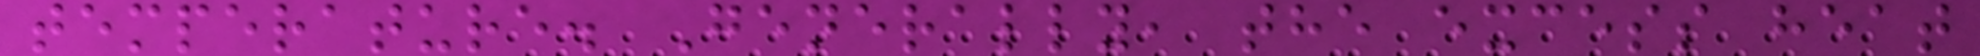temperature. Generally, the excess heat
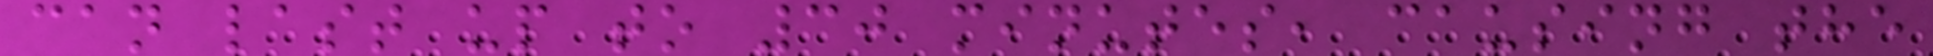can last up to 30 minutes, causing the
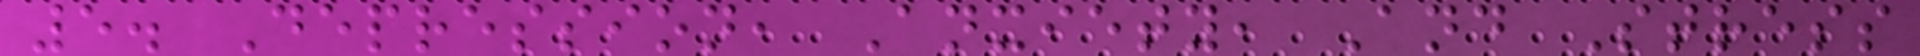5. Depression, Anxiety, And Stress
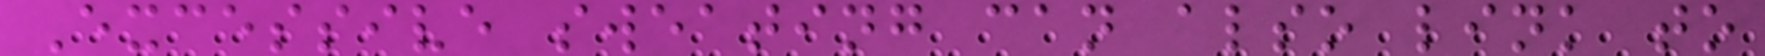Excessive sweating can also link to
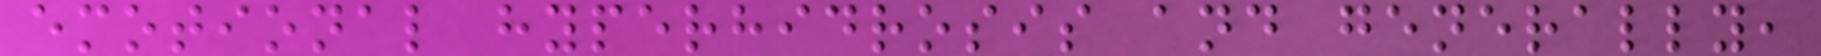emotional hyperhidrosis and generally,
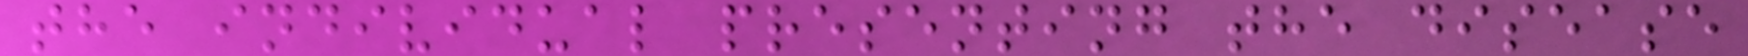the individual presenting the disease
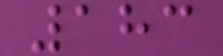183
